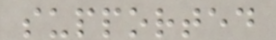supported
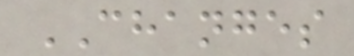CHANGES
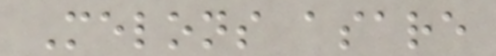Melons asare
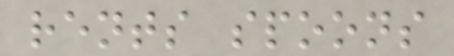rents spoons
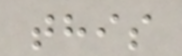this
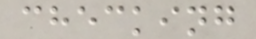checking
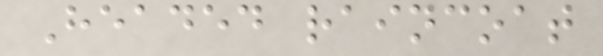Headed raincoat
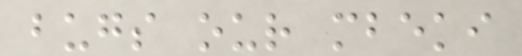bugs our mbeki
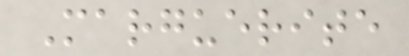Marguerite
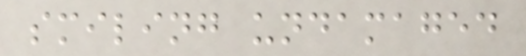smiling undamaged
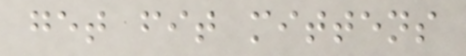get fit mittens
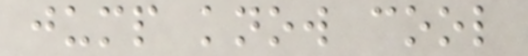jump know cool
